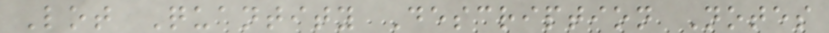Lot Quantity Description Notes
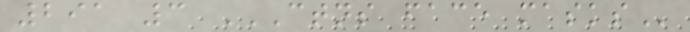291 3 CTNS FACE MASKS
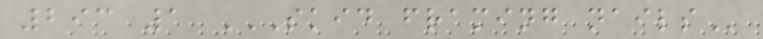293 1 SKID FRAMING NAILS
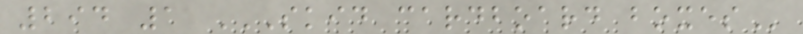294 1 SKID CARDBOARD BOXES
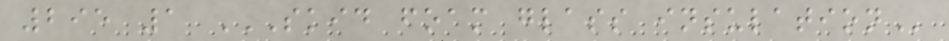295 1 SKID FOAM GLASS INSULATION
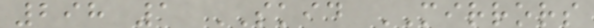298 1 SKID MIRRORS
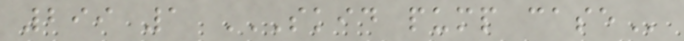299 1 SKID PUMP CASE
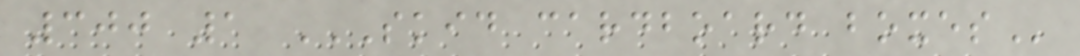300 1 SKID CARDBOARD BOXES
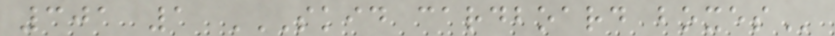301 1 SKID CARDBOARD BOXES
